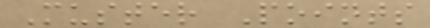Muster Points
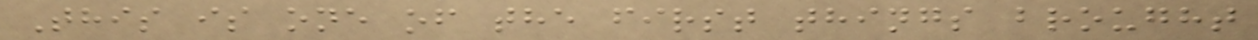This is one of the first things brought
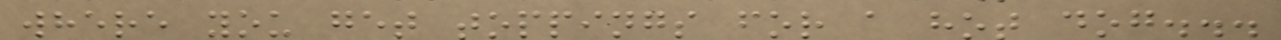where you get toppings for a hot dog...
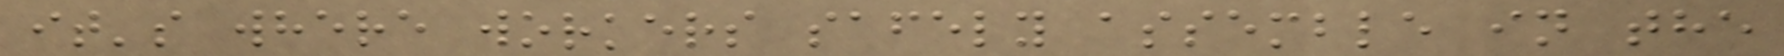it's where workers safely assemble in the
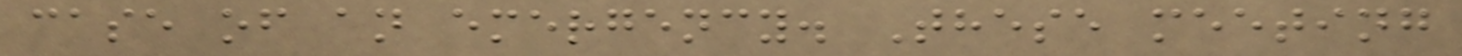case of an emergency. These meeting
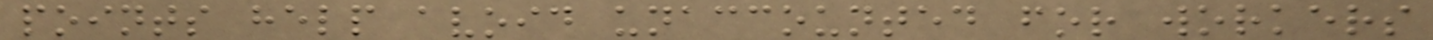points help avoid unaccounted for workers
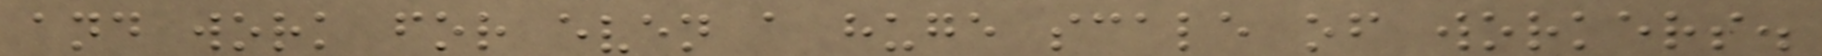and work for even a huge scale of workers.
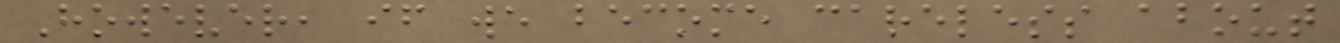However, if we become careless about
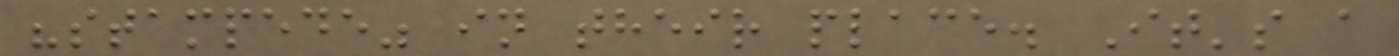"stampede" in their place. It's a
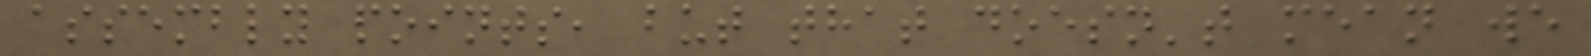assembly points, but that doesn't mean we
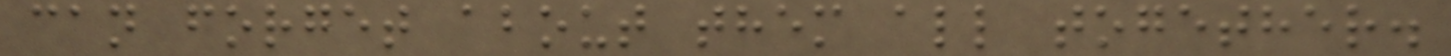can forget about them all together.
